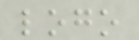logo
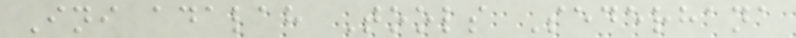Ini adalah Tools Sederhana
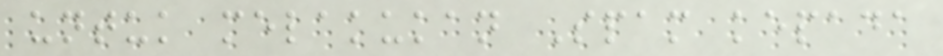untuk melakukan Spam kepada
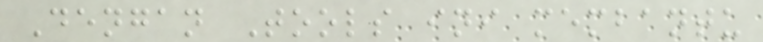Dengan Tools ini membantu
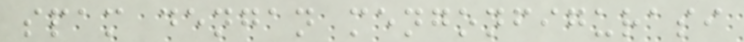spam dengan mengonfigurasi
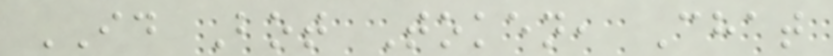ID Bot Token, Chat
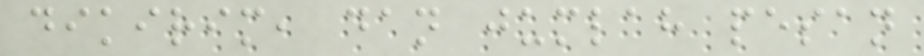dikirim, dan jumlah pesan
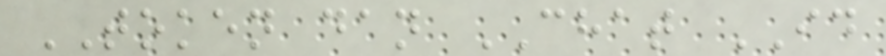TOKEN dan CHAT ID
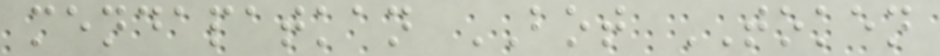mendapatkan BOT TOKEN
